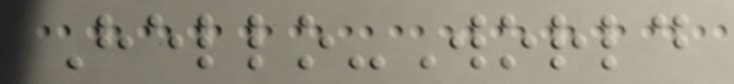Hello-World
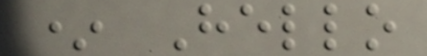* Hello
